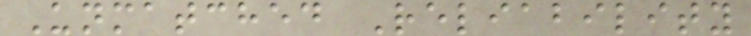Unmatched Reliability
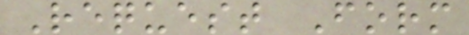Request Form
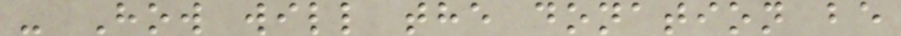- How will the donation be
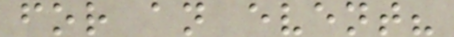for an event?
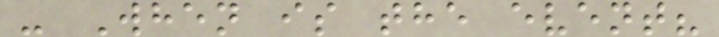- When is the event?
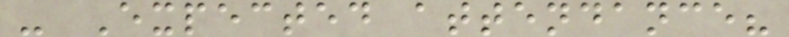- Expected attendance?
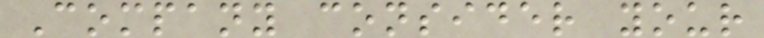Company consider your
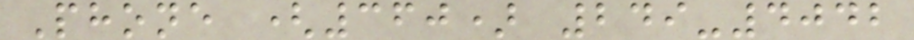Phone (360) 249-4042
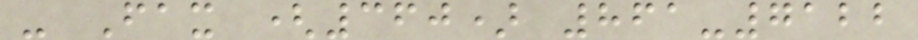- Fax (360) 861-7122
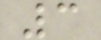3
